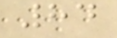84
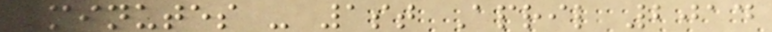Minutes - 1st April 2014
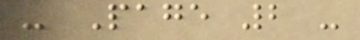- Page 2 -
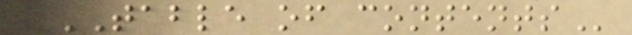TABLE OF CONTENTS
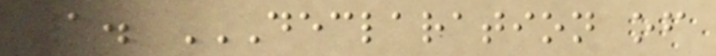1. DECLARATION OF
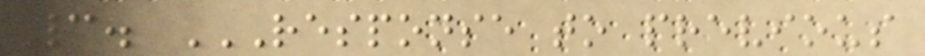3. RESPONSE TO PREVIOUS
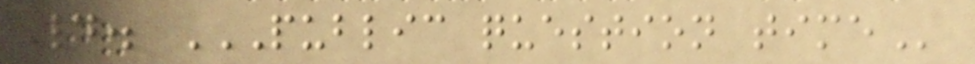4. PUBLIC QUESTION TIME
